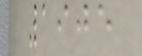1905
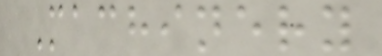Machinery
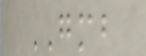GMB
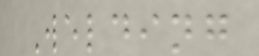Welding
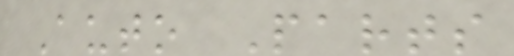Auto Parts
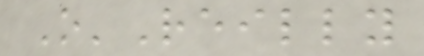O'Reilly
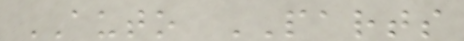AUTO PARTS
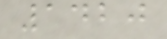1420
